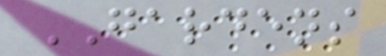GARDENS
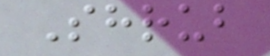Shrub
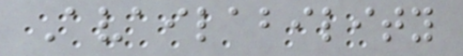Availability
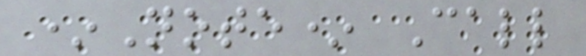*Note* Call
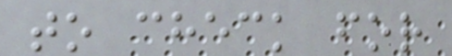to check for
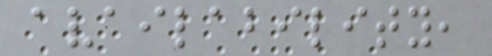availability,
